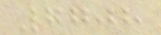7708
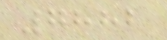7882
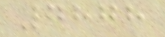7878
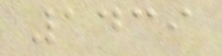1439
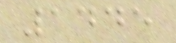1445
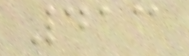413
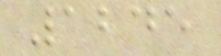1245
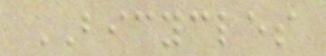BICYCLES
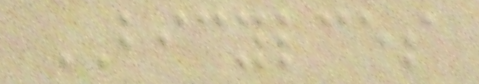BICYLCES
